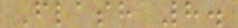Flash 8.
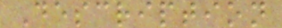Description
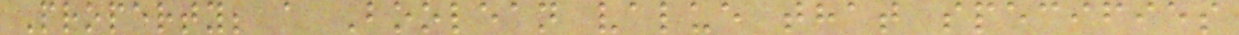Property; a Boolean value that specifies
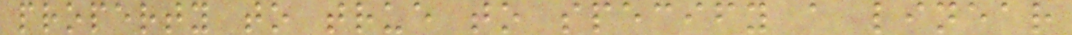property to true to specify a linear
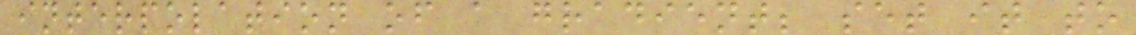interpolation of a gradient; set it to
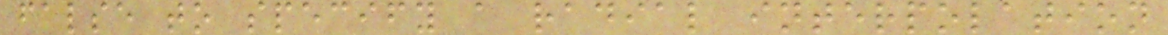false to specify a radial interpolation
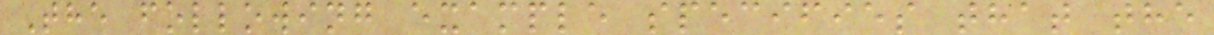The following example specifies that the
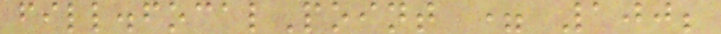fill.focalPoint = 100;
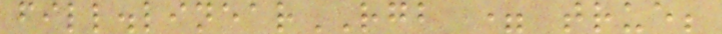fill.linearRGB = true;
